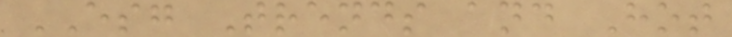ESG Trends and Hot
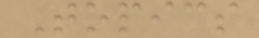Topics
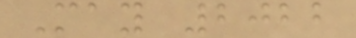May 2022
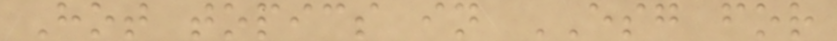Hot topics in ESG for
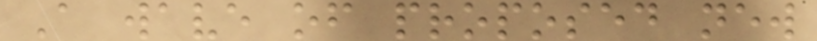A wave of proposed new
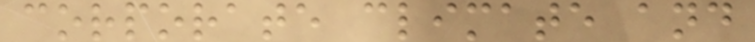corporate climate and
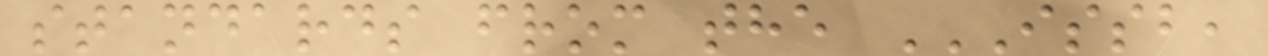standards from the ISSB,
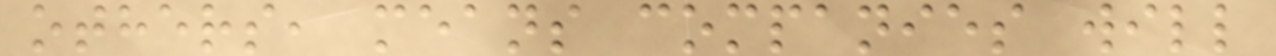others, means companies will
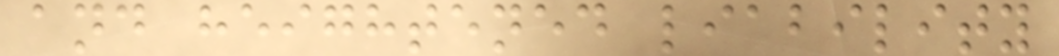and heightened liability
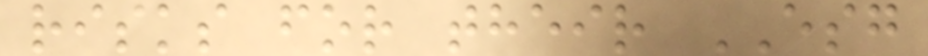risks for their ESG
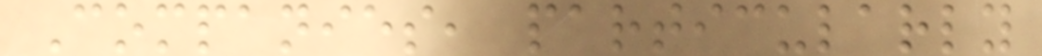Companies, particularly
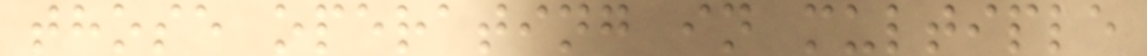those operating in multiple
